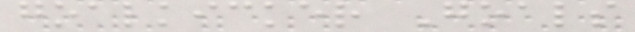goalkicker Goals
